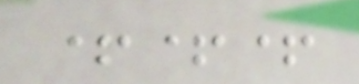+++
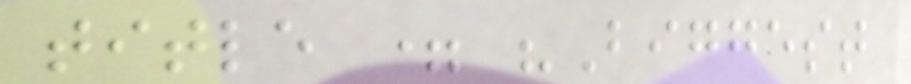title = "Biggest
